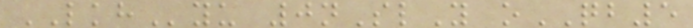LKHyu 0nSlY oQB5
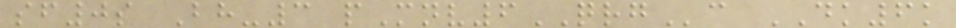sf0s Bh-3 pMnv6QRGc DK6k
